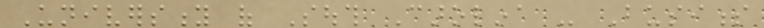University of South Carolina - Business
